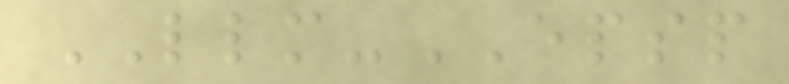LLM-EPSP
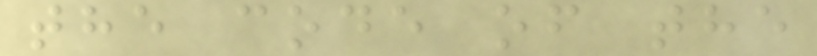the code of the
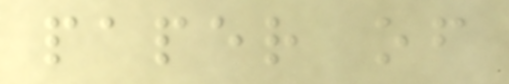paper of
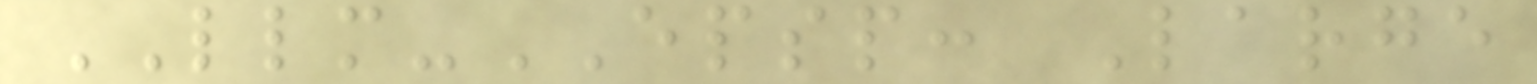LLM-EPSP: Large
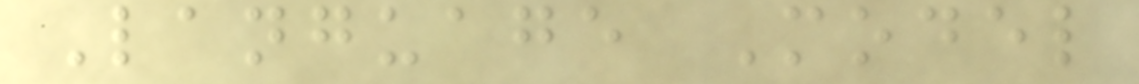Language Model
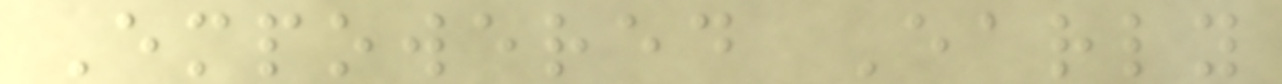Empowered Early
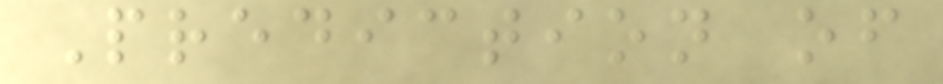Prediction of
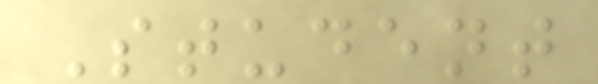Student
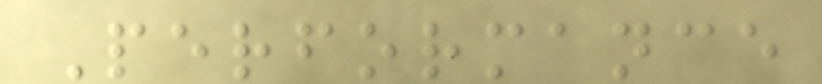Performance
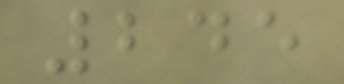245
